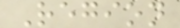Region
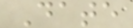Date
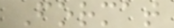Format
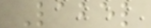Label
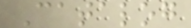Catalog
